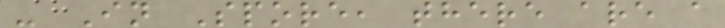- In Spore, there are a
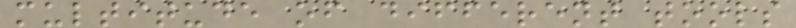multitude of different tools
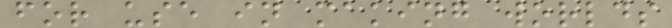for use in making worlds
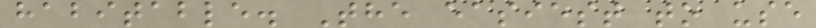habitable. The easiest to use
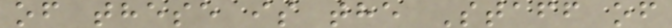of these is the Staff of
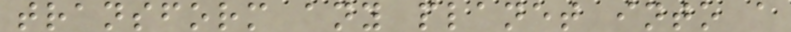transform any planet into a
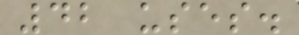42 uses.
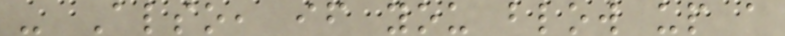- Also, if you blow up a
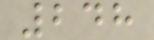248
